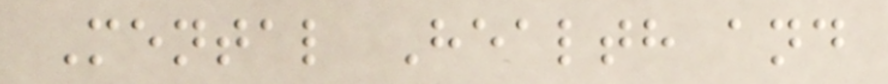Mental Health and
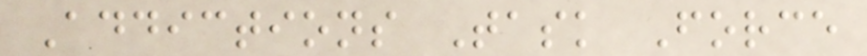Addictions Task Force
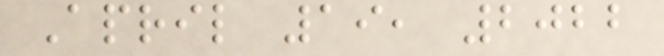April 19, 2022
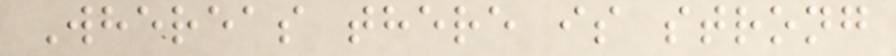Whereas there is strong
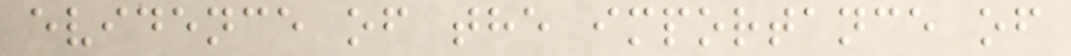evidence of the importance of
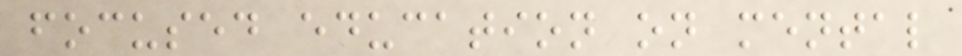focused education on mental
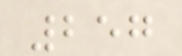257
